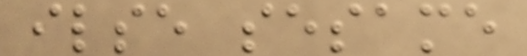ilse sesame
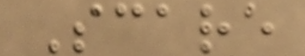Scare
